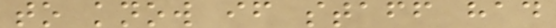to know if staff had
